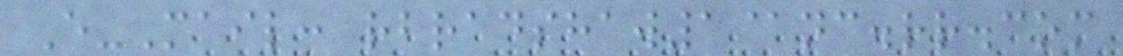E-Mail: rbradshaw1@nc.rr.com
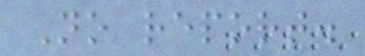No report.
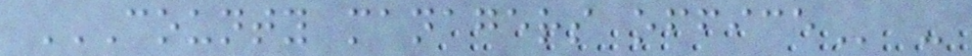COUNTY MANAGERS OFFICE -
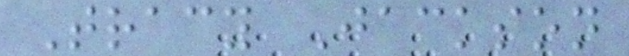Tracy Jackson
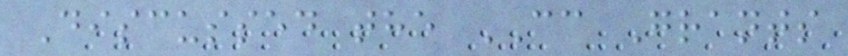Discussed the CC Grants
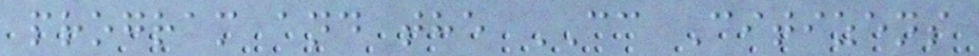program and the CC Citizens
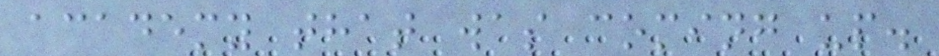academy that was coming up.
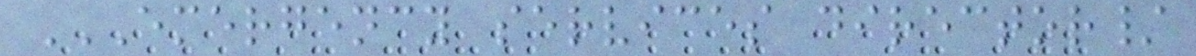EMERGENCY SERVICES DIRECTOR/
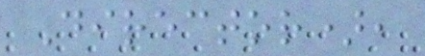Director),
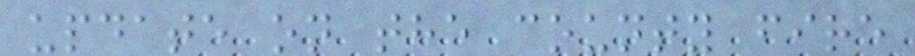update on the county fire
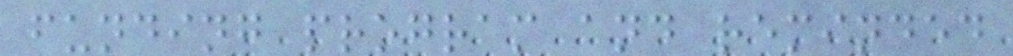funding program and reminded
